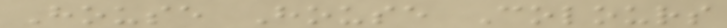House House Colours
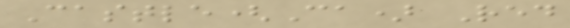Castle(Ca) Red
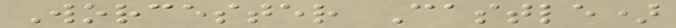Worcester Castle)
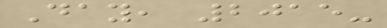Day, 2015-
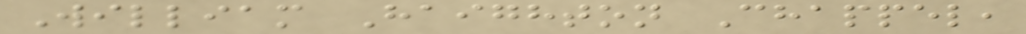William Haighton Chappel,
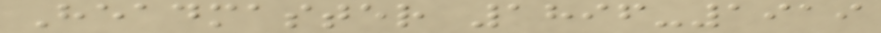Headmaster 1896-1919
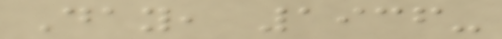Day, 1936-
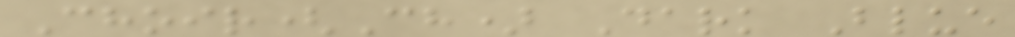Choir(Ch) Dark Blue
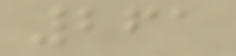261
